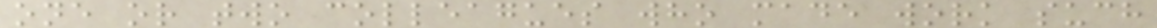one or two colleagues who made work such
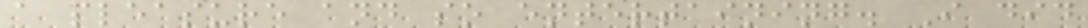a pleasure and so entertaining. I did
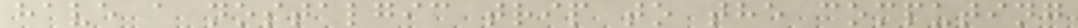have a nostalgic trip to the computing
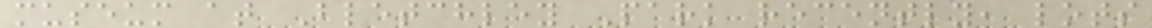museum at Bletchley Park recently, lots
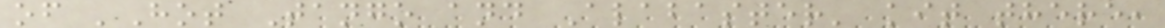of 'Hot Tango and Alabaster' kit there,
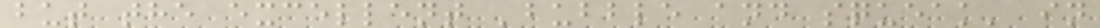but the excellent 'bubble and squeak' in
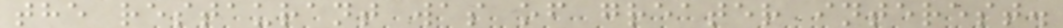the restaurant was of greater interest.
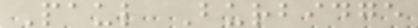Paul Burbidge
